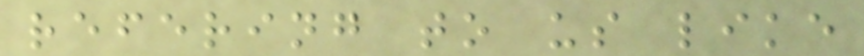refering to us like
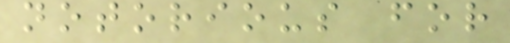notorious for
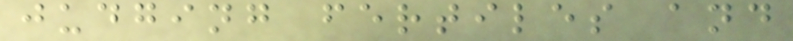judging fertiles and
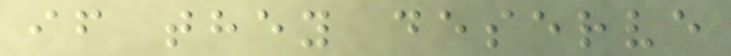if they deserve
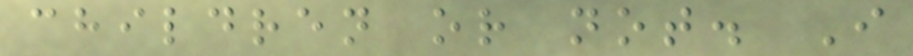children or not. I
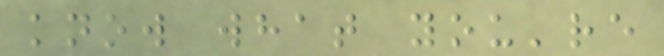know what you're
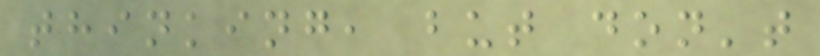thinking, but don't
